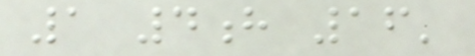1 4h 16'
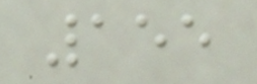155
